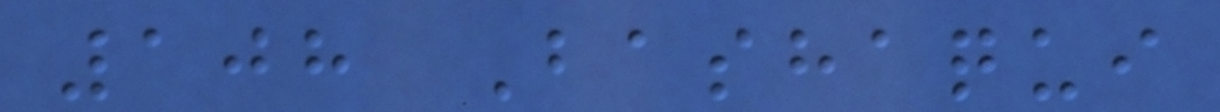108 Bashaqui
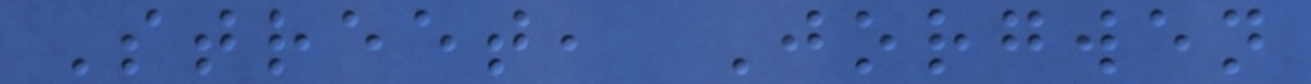Street, Jorgwen
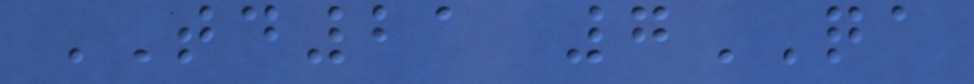TD21 7QA
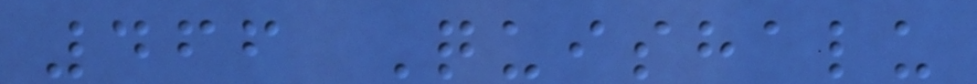466 Quishalu
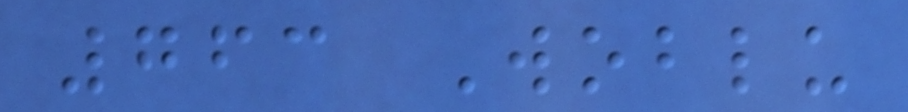763 Woblu
